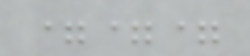===
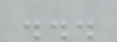...
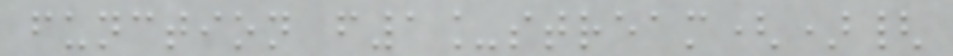function f1_stream(){
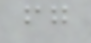fg
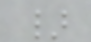}
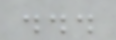...
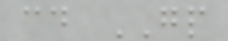cd GP
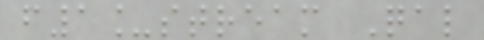f1_stream Qal
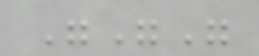"""
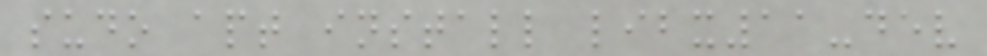sudo apt install libx11-dev
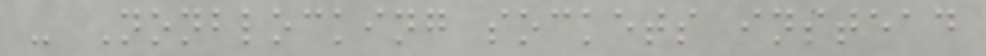- Nonblocking sockets instead
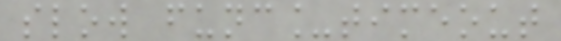slow func_timeout
